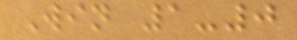Win 1-0
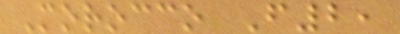Morocco F2,
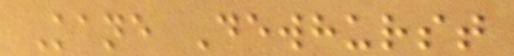Kane Dewhurst
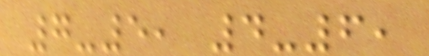7-5, 4-6,
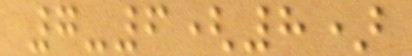7-6(8)
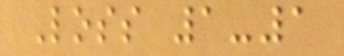Loss 1-1
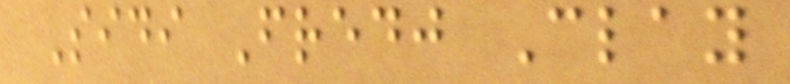Sidi Fredj Clay
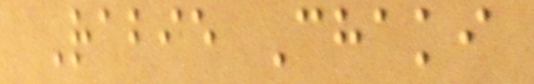Rabie Chaki
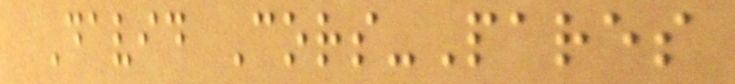David Cors-Pares
